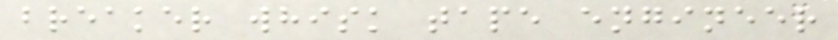breaker whisk tape engineer
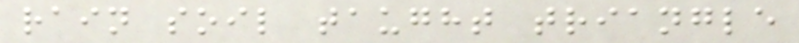rain soil taught triangle
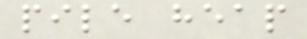pile heap
